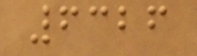6326
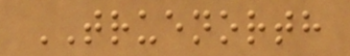TRUENORTH
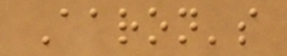Aaron's
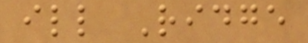ill Ridge
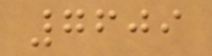7609
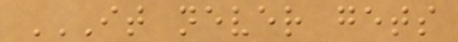IT NEVER GETS
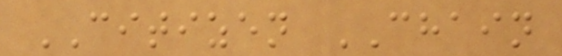CITIZEN CHAIN
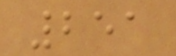251
